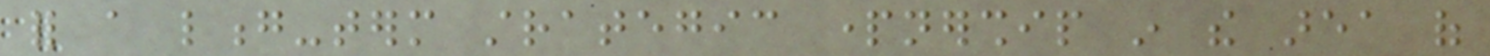for a long-term strategic partnership in the area of
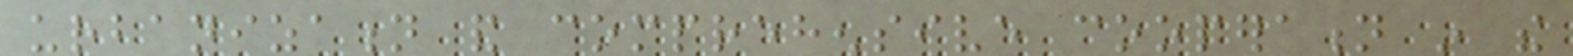urbanization and comprehensive cooperation in the
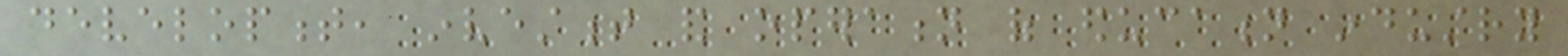development, investment and operation of education industry
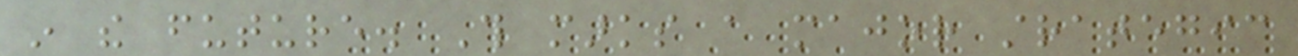in the future. This marks a major strategic
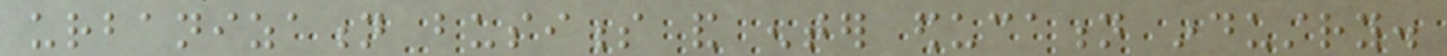urbanization business and enter education industry.
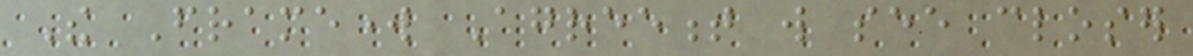The Framework Agreement will see closer
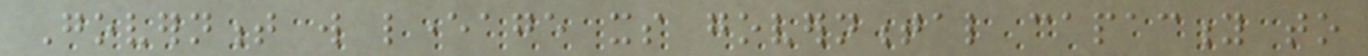Government will leverage its governmental capacity to
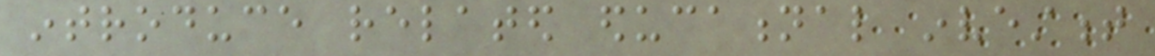introduce related educational investment
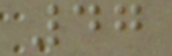47
